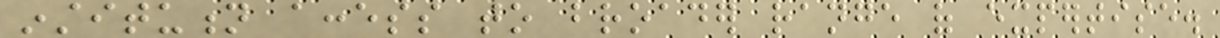institution access to broader range of expertise.
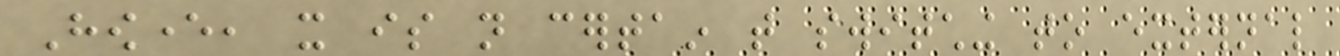However, it is not certain that switching to external
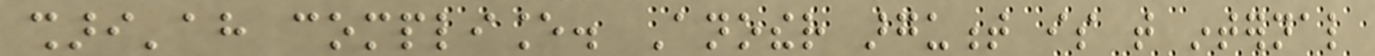shari'ah compliance. Another argument is that internal
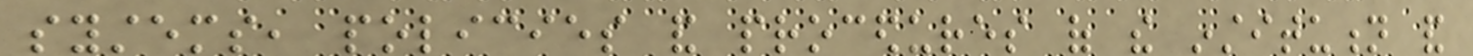systems, policies and procedures of the institution and
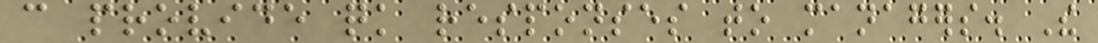can provide quick responses to managers. The
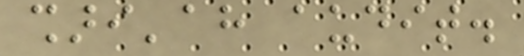shari'ah audit.
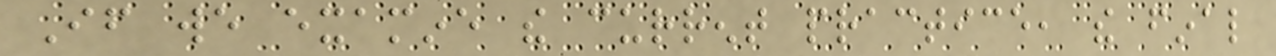If we examine the current practice, the final
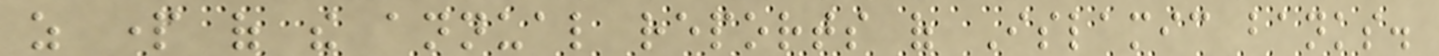as part of the annual reports of Islamic banks.
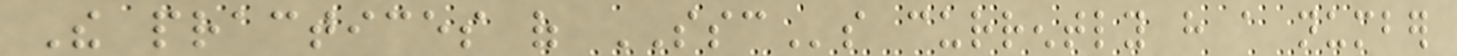The practices of SSCs currently have a number
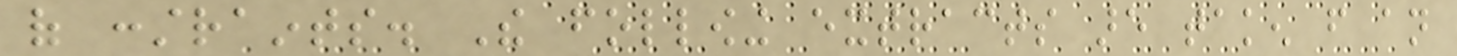of constraints. The following extracts are taken from an
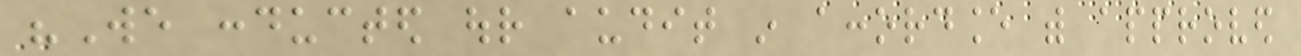"We conducted our audit in accordance with approved
